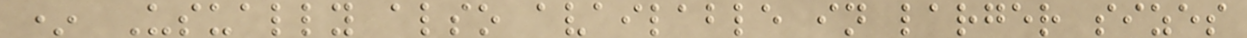* Usually also available in larger sizes
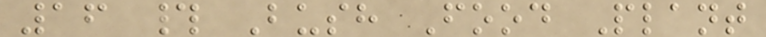16 # Bush Food Plant
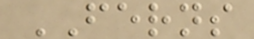FERNS
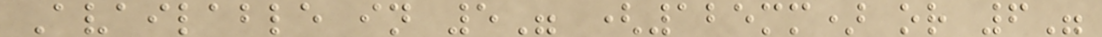Available in 5" (125mm) or 6"
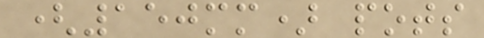(150mm) pots
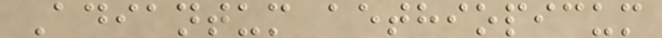Adiantum aethiopicum
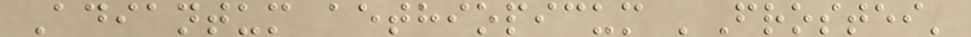Adiantum aethiopicum 'Frostei'
